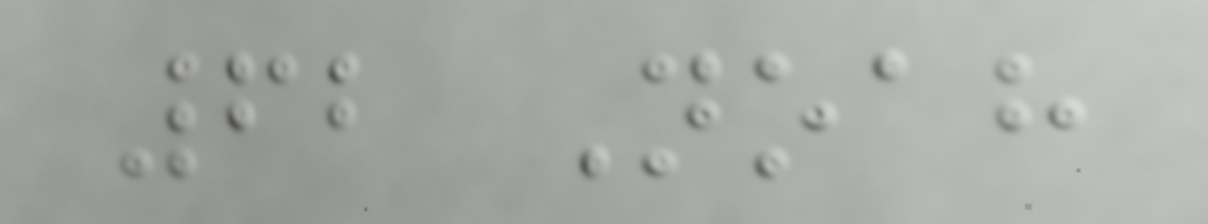62 Noah
